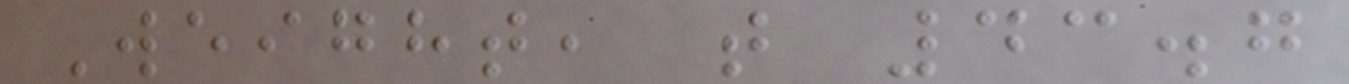Weight, t 43.7
